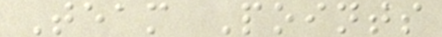Team Points
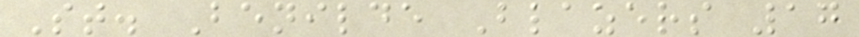St. Benilde Blazers 17
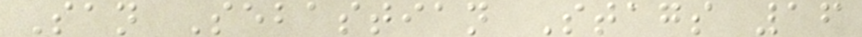San Sebastian Stags 16
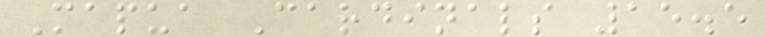Mapua Cardinals 15.5
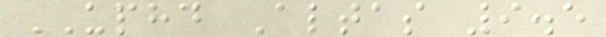UPHD Altas 9.5
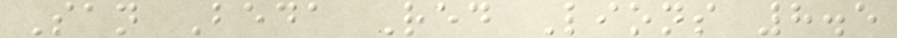San Beda Red Lions 8.5
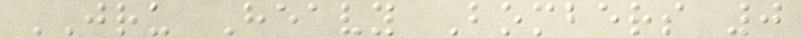JRU Heavy Bombers 0
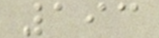193
